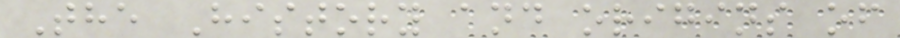The History and origins of
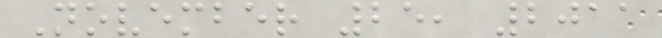November 25, 2011
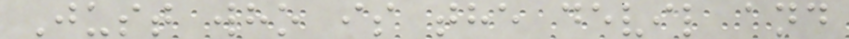Just who is the devil and
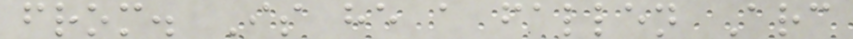from. Is he a fallen Arc
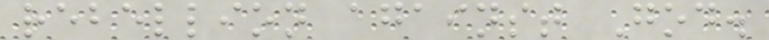rebellion against God.
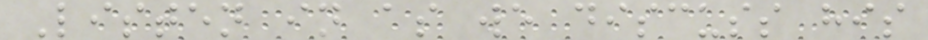Listen in as we discuss his
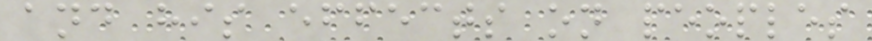and his effects on peoples
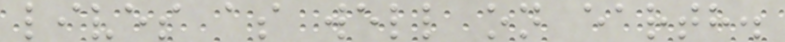lives as well on earth.
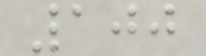100
